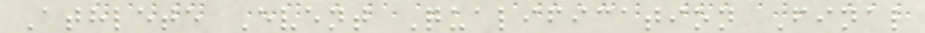Athlete Event Qualification Final
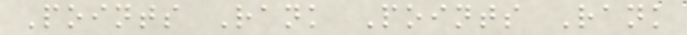Points Rank Points Rank
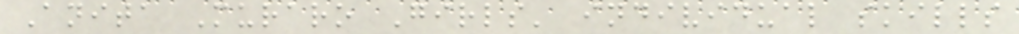Anita Muraro Girls' individual skills
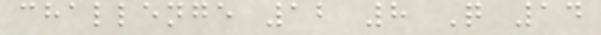challenge 12 8 Q 14
